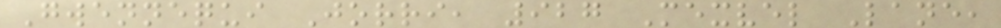Gwennequi Jorri, 927 Mexvel Lane,
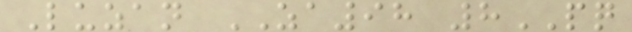Luzan ZA98 8PQ
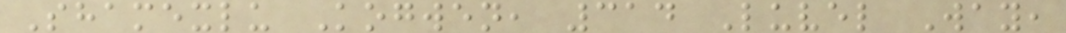Shamexlu Kogwen, 314 Luvel Way,
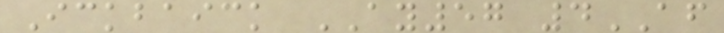Ickbaick AY57 4AF
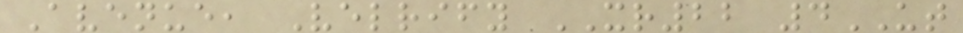Avenue, Velrify XR22 4UT
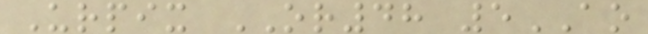Urpix OR48 5AO
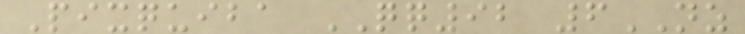Pixquiba QQ92 6NZ
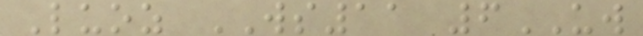Luoz WS11 6UW
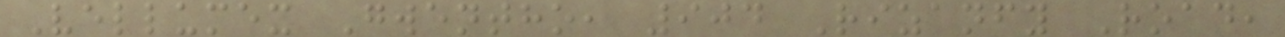Vellumex Gwentho, 904 Rizanfy Road,
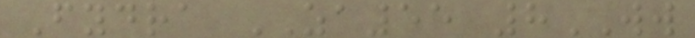Fydra ZA55 8WW
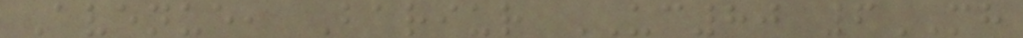Avenue, Bariur UC80 6MH
